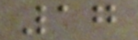17
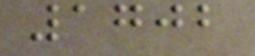1702
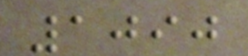1090
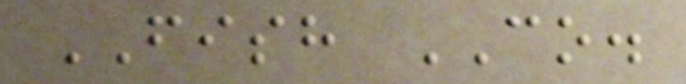FISH CO.
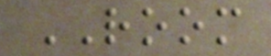ROOM
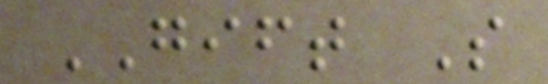GIFT S
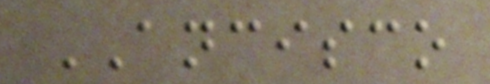ANCISCO
